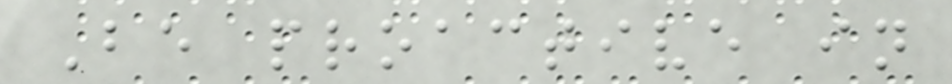Be proactive in
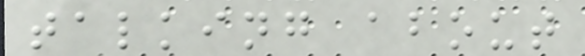talking about
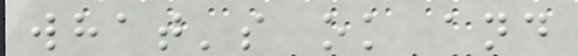what's ok and
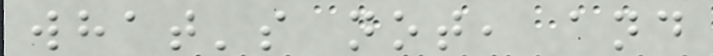what's not, and
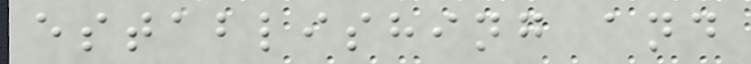establishing and
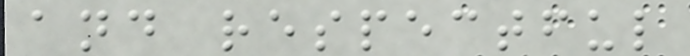and respectful
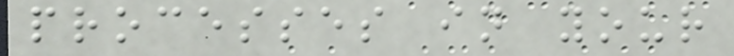processes in your
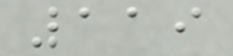119
